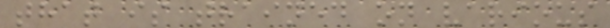that is trained on various
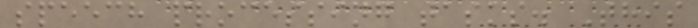speech processing tasks. This
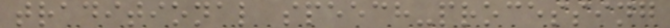traditional speech-processing
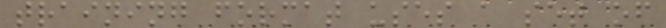training format uses a set of
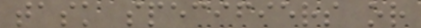task specifiers or
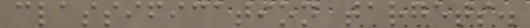classification targets.
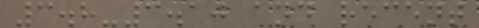3.8-3.10 and recent
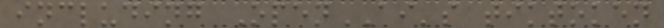including OpenAI's tiktoken
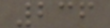236
